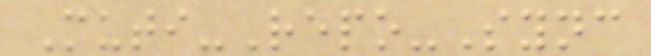Muti-Repo-Sync
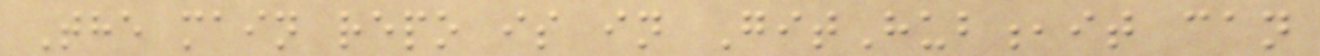The main repo is in GitHub,it can
